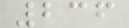236
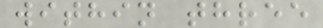within three
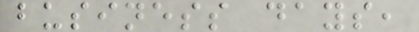business days,
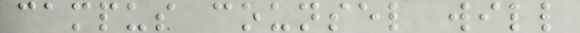campus counsel will
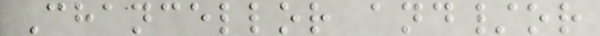Chancellor and/or
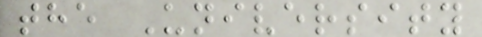the University
